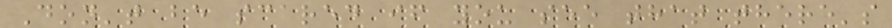Don't be scared if you see that there's
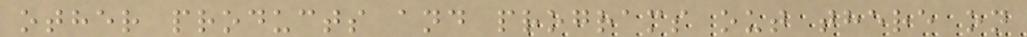other products and programs out there on
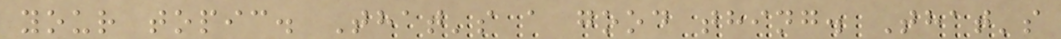your topic. That's a good thing. That's
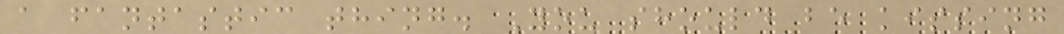a fantastic thing. You should be kissing
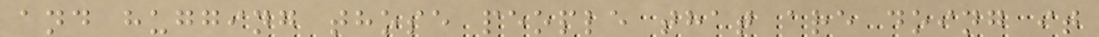and hugging those people that are doing it
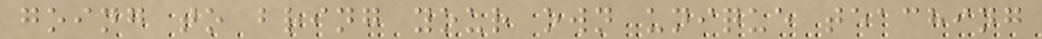going to bring your own unique teaching
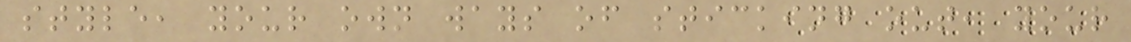style, your own ways of sticking out, your
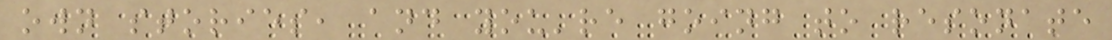own stories, and you're going to resonate
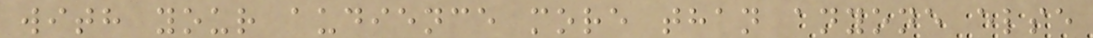with your audience more than anyone else
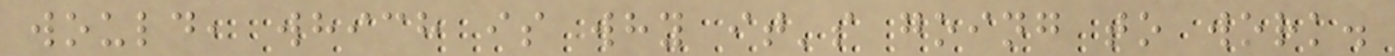would, which is why it's going to work.
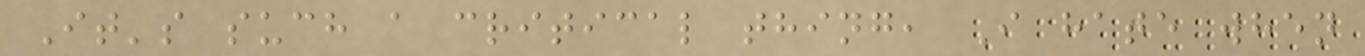It's such a critical thing, I hate when
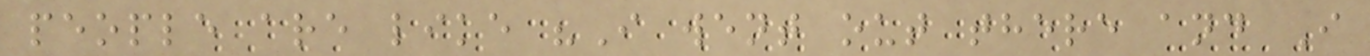people are like "I went out there and I
